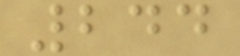244
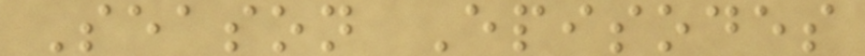Season Episodes
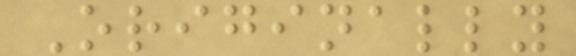Originally
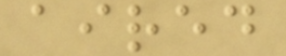aired
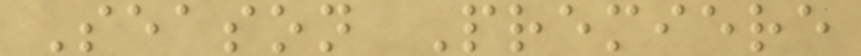Season Premiere
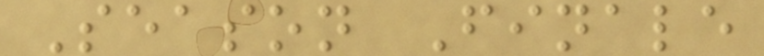Season Finale
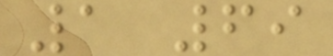1 69
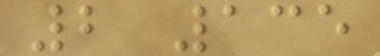2 135
